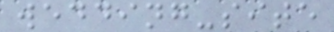wedding-site
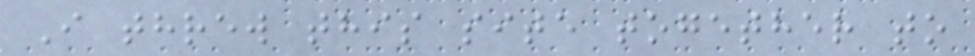I threw this site together to
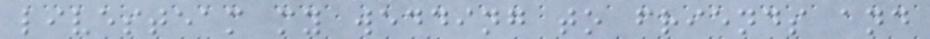livesteam my wedding to friends and
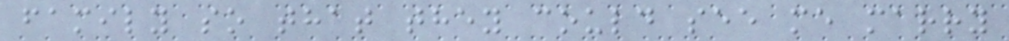family so that they could see me marry
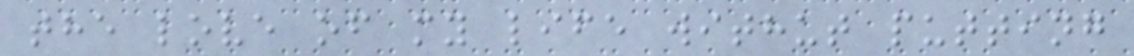the love of my life withut putting
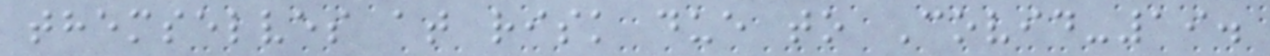themselves at risk due to Covid-19.
